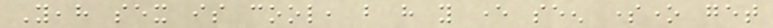Yeah sex is cool, but have you ever seen someone get
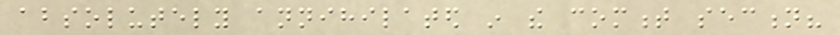absolutely annihilated in the comment section?
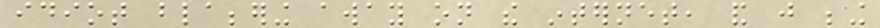idiot blabbering away on the internet, and just being
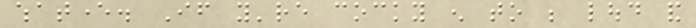whatever. If you're cocky enough to be loud and
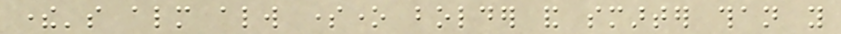there's almost always someone bolder and smarter than you
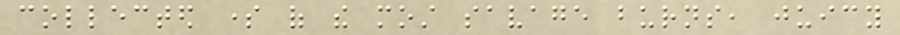collected some of the most savage burns, juicy
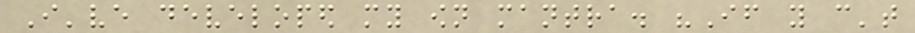I've developed my own mantra. "If you can't
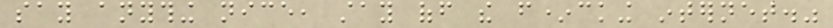say anything nice, stay off the f*cking internet."
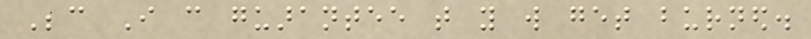Because I can guarantee that you will get burned.
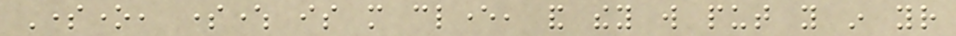Someone, somewhere is more clever, and they will put you in your
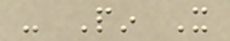- Pin It
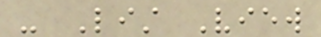- List View
